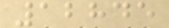12845
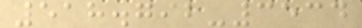518.792-3534
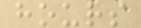hours
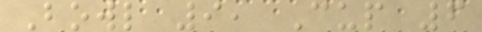Bowl 9, Cup 6
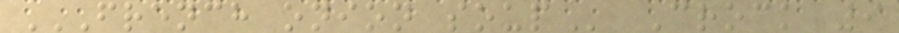FRENCH ONION SOUP Crock 9
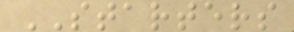STARTERS
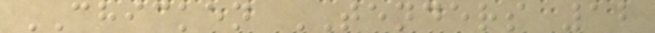CHICKEN TENDERS 12
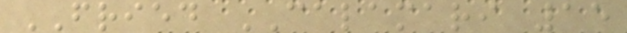FRIED CALAMARI 15
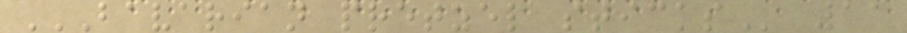BAVARIAN PRETZEL STICKS 11
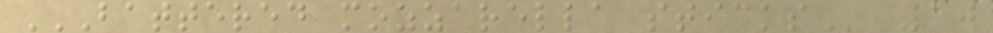BATTERED MOZZARELLA STICKS 10
